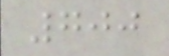700
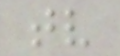tv
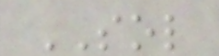SOL
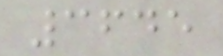3645
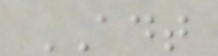ADT
